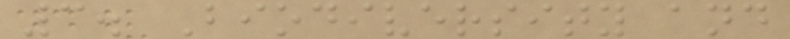3. Biodiversity and
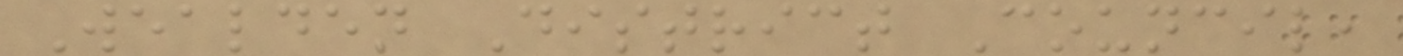Wealden District Council,
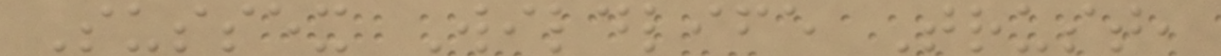Sussex Wildlife Trust,
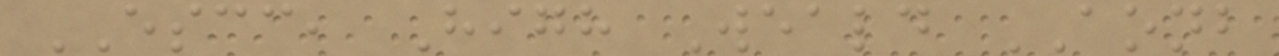ESCC, High Weald AONB
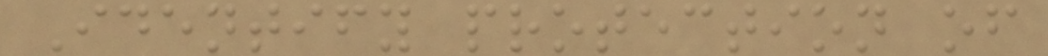Identify protection of
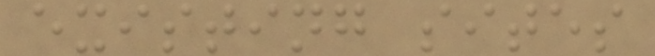existing sites
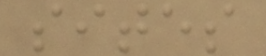sites
